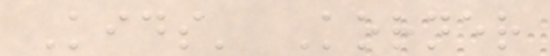Kids' Korner
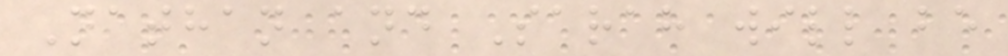Nathan and Sarah will be
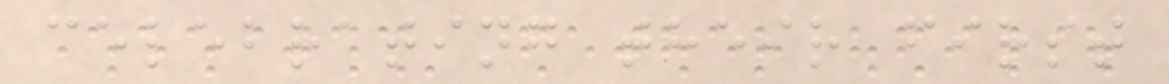celebrating their first
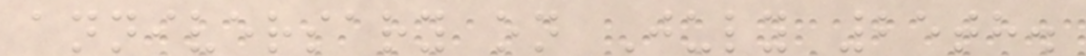anniversary on July 25th.
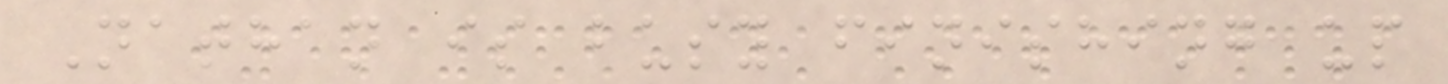Nathan is busy finishing up
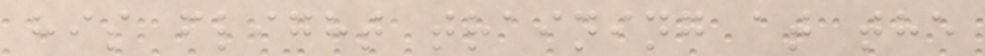his flight training at the
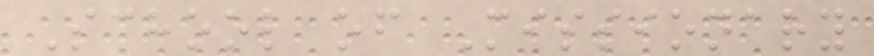School of Missionary
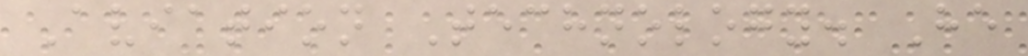Aviation Technology. He
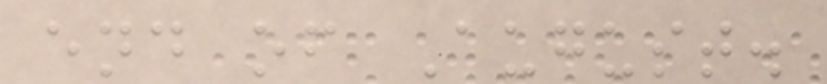end of August.
